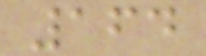164
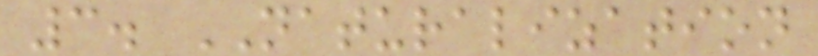3. NATURALIZATION
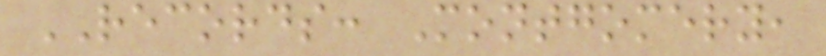RECORDS: Montgomery,
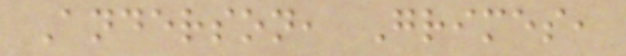Anderson, Grimes,
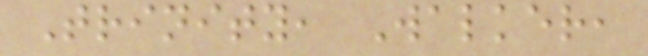Trinity, Walker,
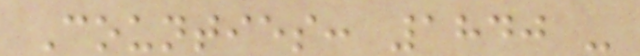Counties: 1840 -
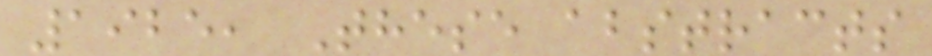1925, These abstracts
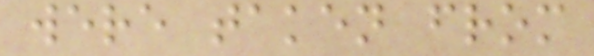were taken from
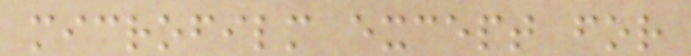microfilm except for
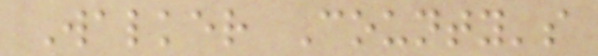Walker County's
